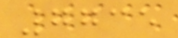7735
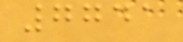7741
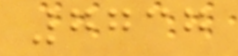7737
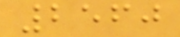2560
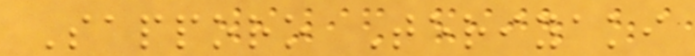Sapporo Teriyaki
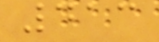413
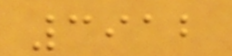3912
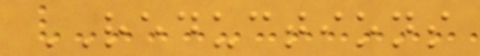REDUCTIONS
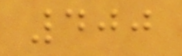400
